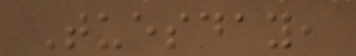Tuesday,
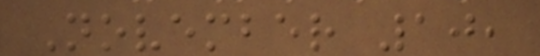November 10,
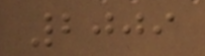2009
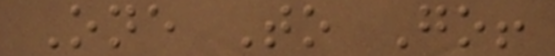One To Go!
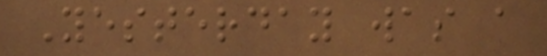Yesterday was a
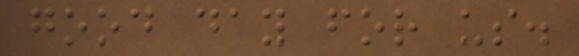good day for us.
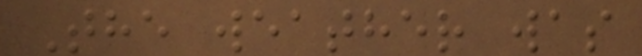The weather was
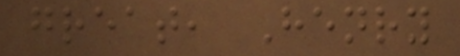great, Henry
